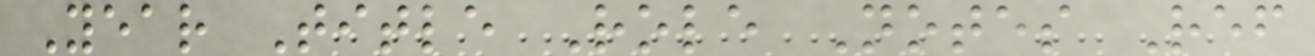Year Title Role Notes Ref
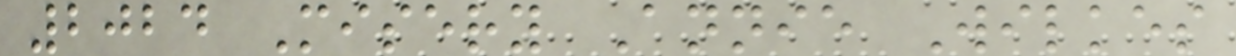2024 Misery Annie Wilkes
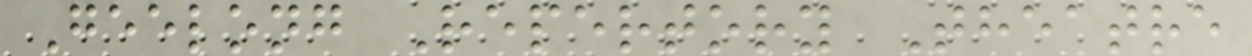Geelong Repertory Theatre
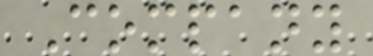Company
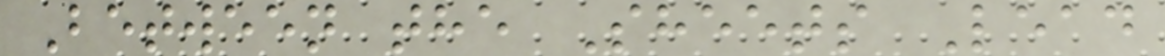Between the Sheets Lead
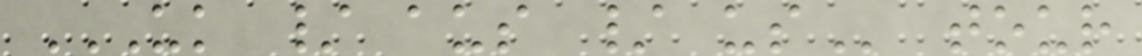UK / AUS / US tour
